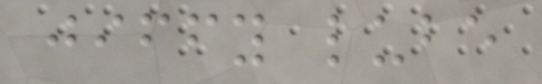jiffy lube
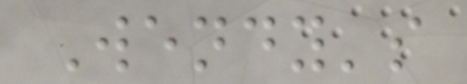Wendy's
